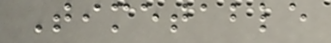Timetable
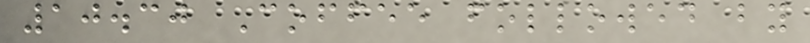10.30 Coffee followed by
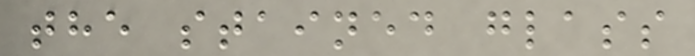the stained glass
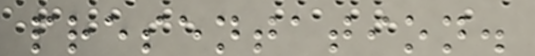presentation.
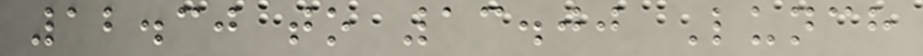12.30 to 13.00 Lunch
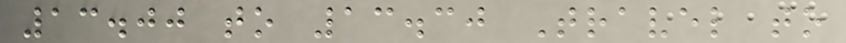13.00 to 13.30 Travel to
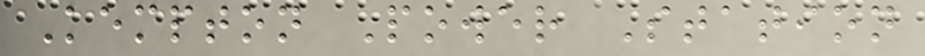Kempton Power Station
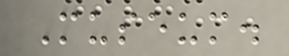Museum.
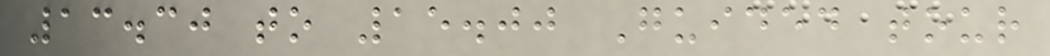13.30 to 15.00 Guided tour
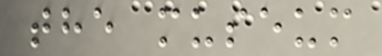the museum
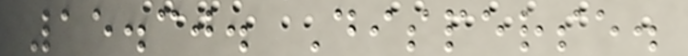15.30. Disperse.
